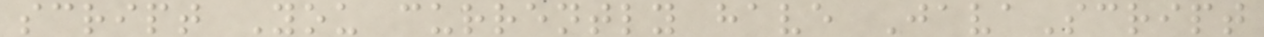script You currently have JavaScript
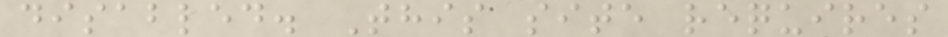disabled. This site requires
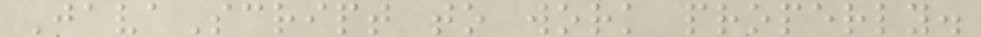JavaScript to work properly.
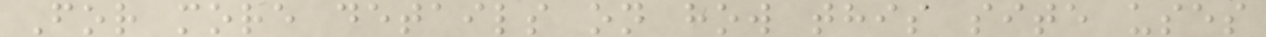For more details on how this site uses
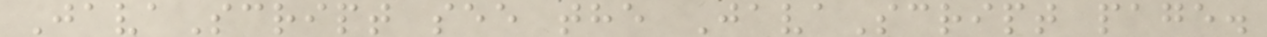JavaScript see the JavaScript page.
